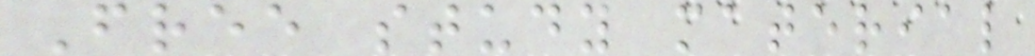Free study material
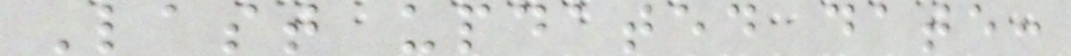Last updated date:
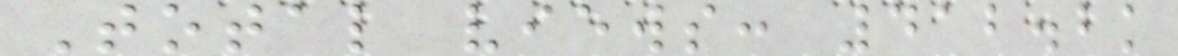Total views: 412.2k
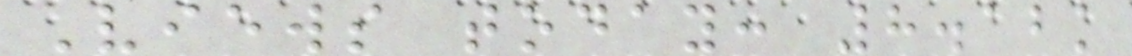Views today: 8.12k
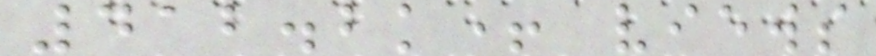412.2k+ views
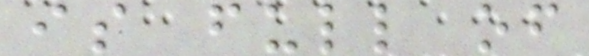is full of
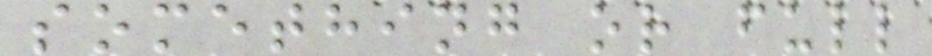something or full
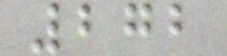272
